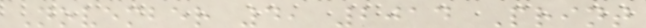November 4, 2014 Print
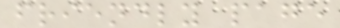friendly page
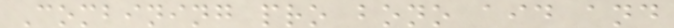Combining pro bono aid and
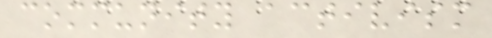community activism
